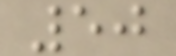50
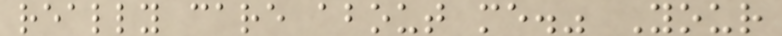really care about me." Your
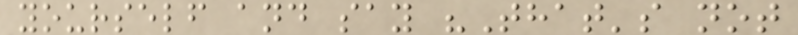yourself and say "That's not
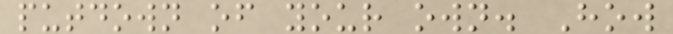putdown of your own. How
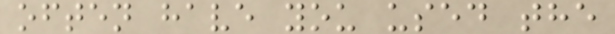often have you used the
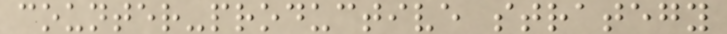counter-productive strategy
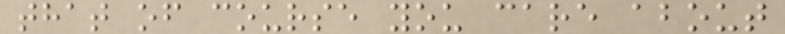that of course you care about
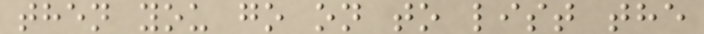then you go on to list the
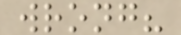wrong?
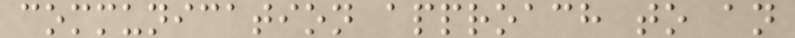communication approach to an
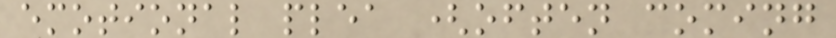emotional plea (often coming
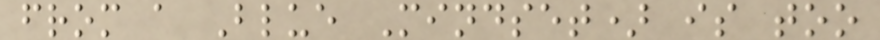from a Blue Mindset) is too
